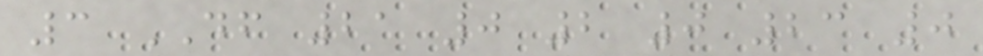3 DF 21 0 2 0 23 0
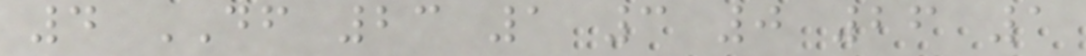4 DF 23 1 3 0 26 1
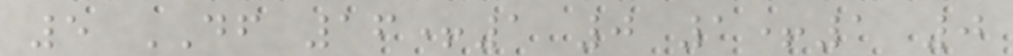5 DF 16+1 0 1+1 0
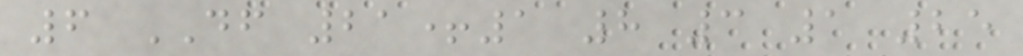6 DF 21+1 8 3 1 25
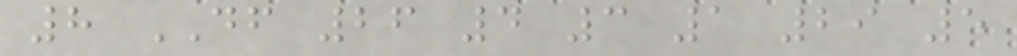8 DF 26 4 3 1 29 5
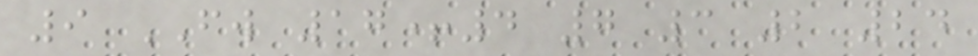9 FW 17+4 7 3 2 24
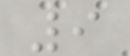9
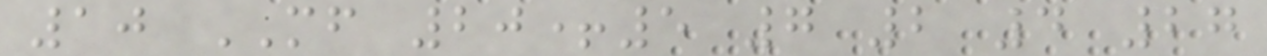10 MF 20+5 7 2 4 27
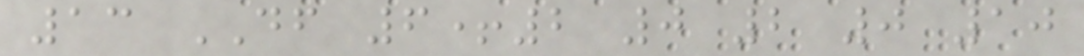13 DF 6+2 0 2 0 10
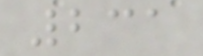231
